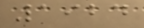1924
